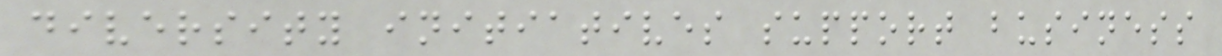diversity initiatives support business
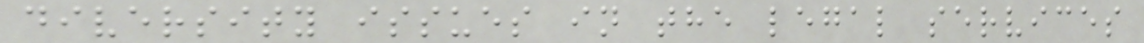diversity issues in the legal services
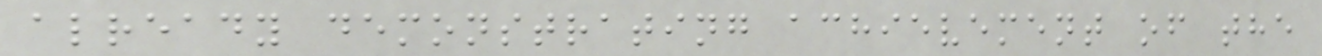already demonstrating achievement of the
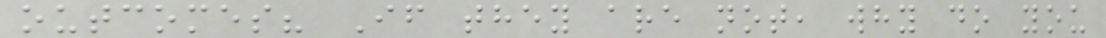outcomes? If they are not, why do you
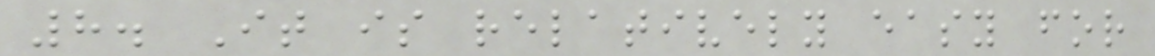8. It is relatively easy for
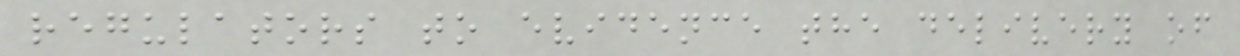regulators to evidence the delivery of
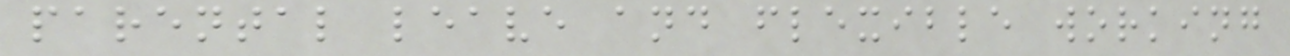parental leave and flexible working
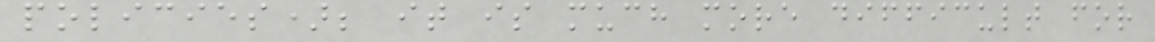policies); it is much more difficult for
